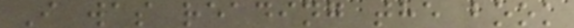I was reading the book
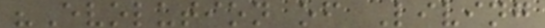"Evolution of Living
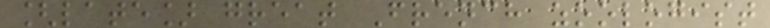[late] great French zoologist
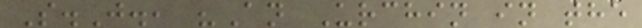S.J., "An Urchin in the
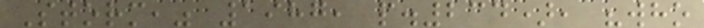Storm," 1987, p.234), "who
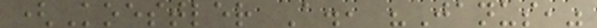(Koestler A., "Janus,"
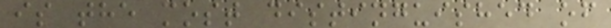is the most distinguished of
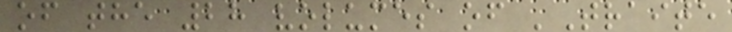of the 28 volumes of 'Traite
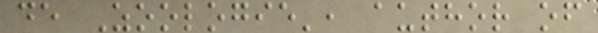de Zoologie', author of
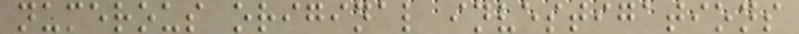numerous original investigations
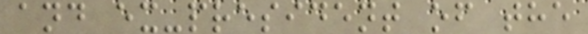and ex-president of the
